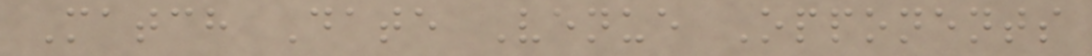Match Date Venue Opponents
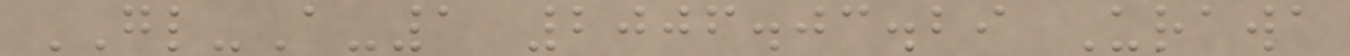GL-A-1 2006.03.29 Urawa
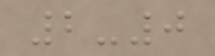2-0
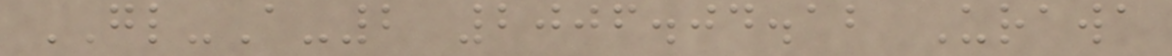GL-A-2 2006.04.12 Urawa
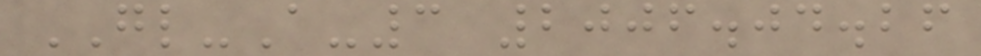GL-A-3 2006.04.26
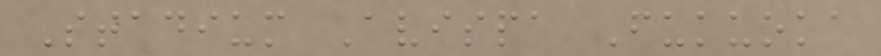Stadium Avispa Fukuoka
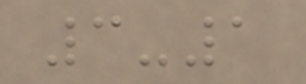3-1
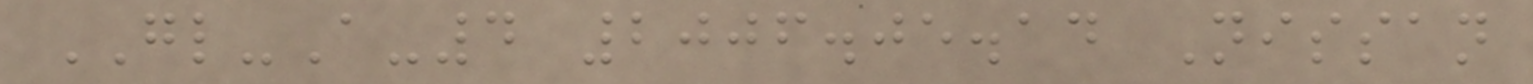GL-A-4 2006.05.14 Nissan
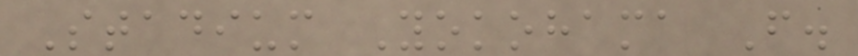Stadium Yokohama F.
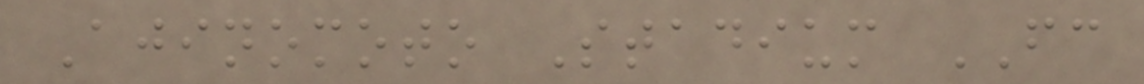Ajinomoto Stadium FC
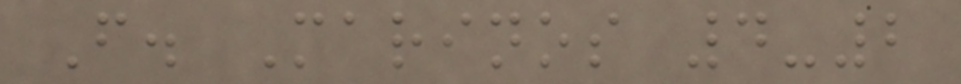F. Marinos 4-2
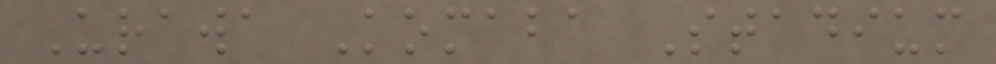Urawa Komaba Stadium
